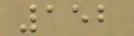152
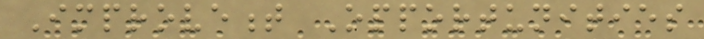Improvement Opportunities
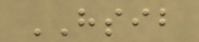HSIB
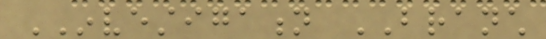INVESTIGATION BRANCH
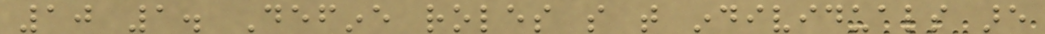10 1. Define roles so that individuals are
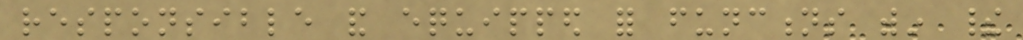responsible and equipped for functions within their
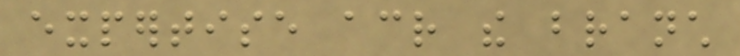expertise across the branch
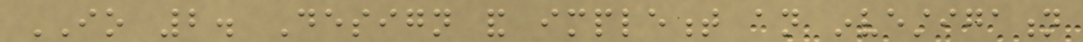IO 2. Design and implement an investigation
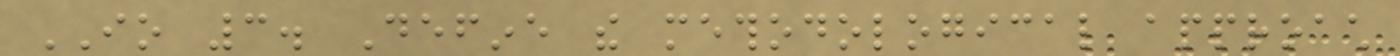IO 3. Define the methodological approach
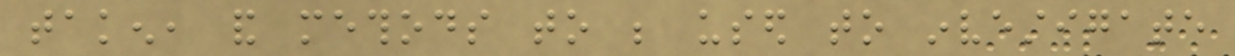taken, and methods to be used to investigate
